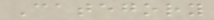Category
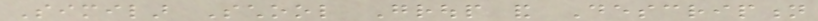Similar School Group and Description
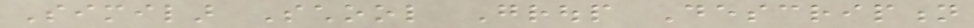Similar School Group Description
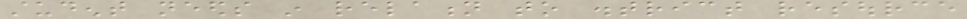student needs in relation to district resource
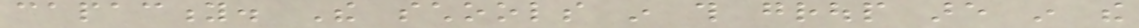capacity. The schools in this group are in the
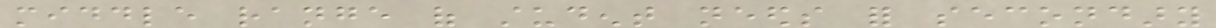middle range of student needs for secondary
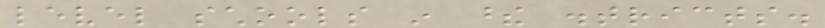level schools in these districts.
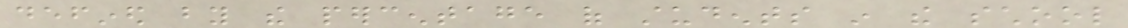defined by the percentage of students in the school
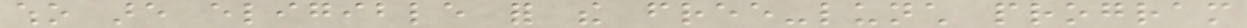who are eligible for the free-lunch program
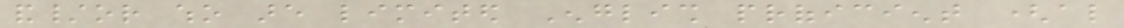and/or who are limited English proficient (also
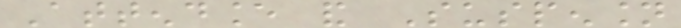Attendance and Suspension
